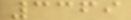3369
